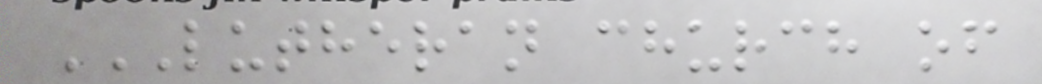LUTHERAN CHURCH OF
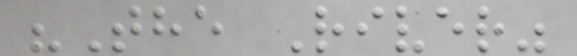"The River"
